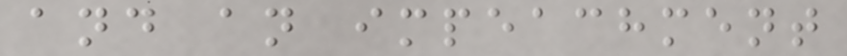and an impeachment
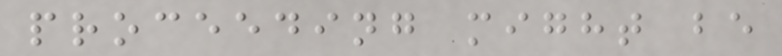proceeding might be
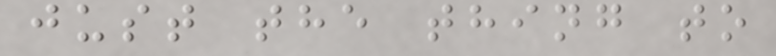just the thing to
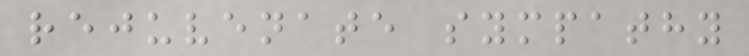rejuvenate sympathy
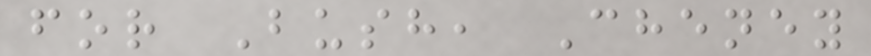for Bush, Cheney
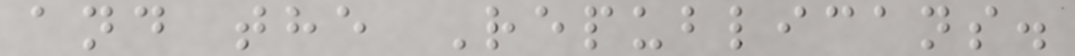and the Republicans.
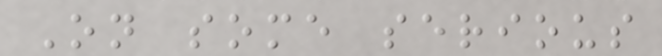On some serious
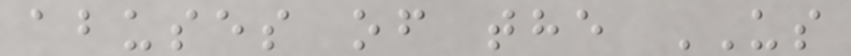abuses of the US
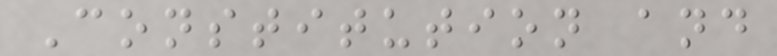Constitution and
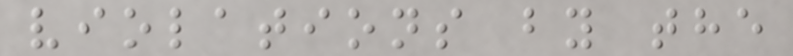violations by the
